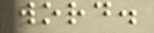word.
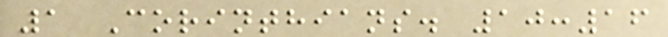1 Corinthians. 10:16
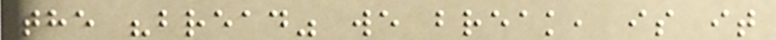the "bread" we break, is it
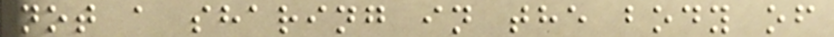not a sharing in the body of
